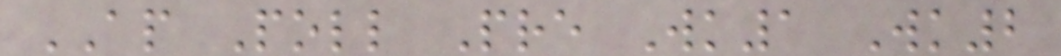AP Poll Pre Wk1 Wk2
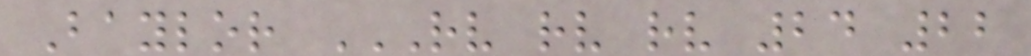Baylor RV RV RV 24 22
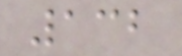132
